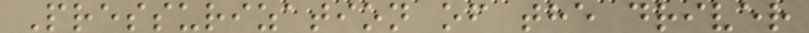Pressurization of the driver
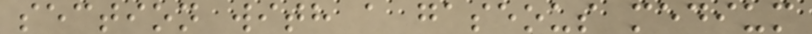section with a gaseous medium
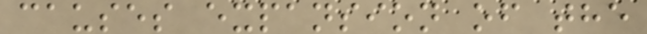causes expansion of the
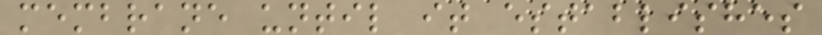membrane until it establishes
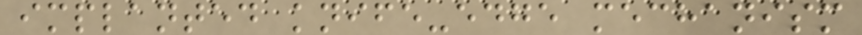implanted knife-edge mechanism
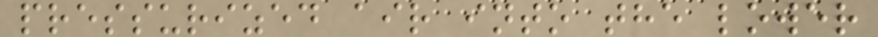pressurized air into the lower
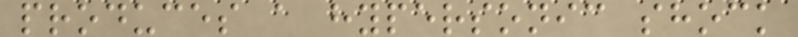produces a hypersonic shock
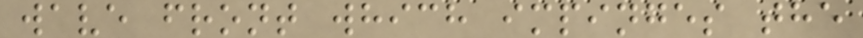wave front which impinges the
